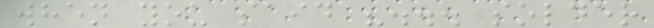when you said "... solder
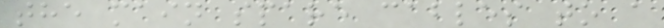the main spare cables to a
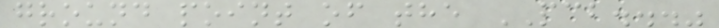ground point of the PCB..."
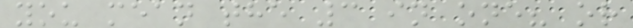you mean the 3 in one? or
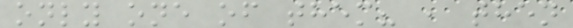only one of them? , then
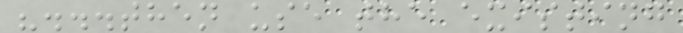"...then use the existing
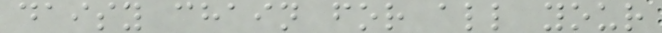daisy chain for all your
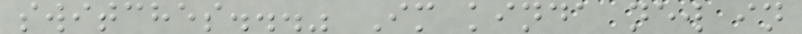switches..." Im kinda new in
